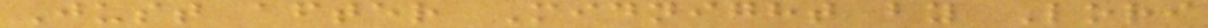Just after Midnight by Lori
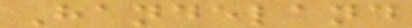Handeland
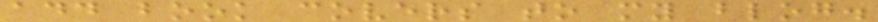add book covers to my blog.
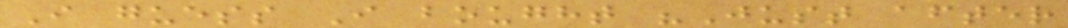I guess I bought "Just after
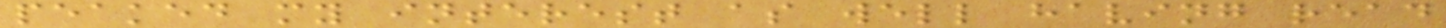peaked my interest as well having read
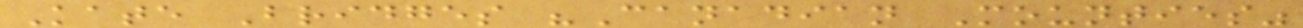Kate Bridges "Canadian Mounties"
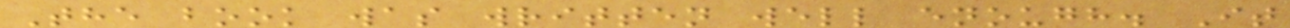The book was written well enough. It
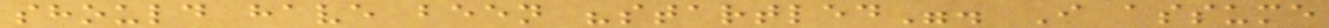should have been "startled". I assume
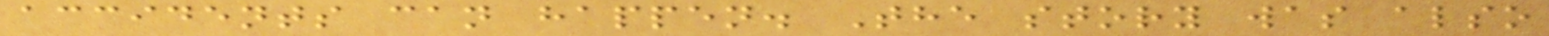accidents can happen. The story was also
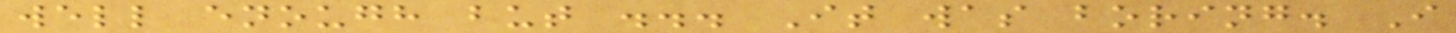well enough but ... It was boring. I
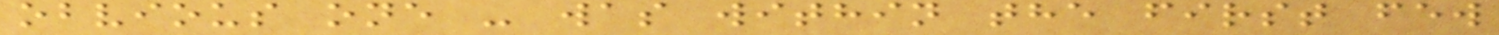obvious one - was within the first few
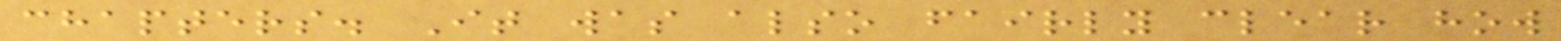chapters. It was also fairly clear how
